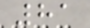81
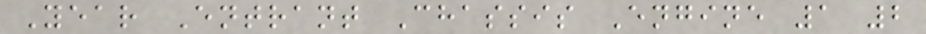Year Entrant Chassis Engine 1 2
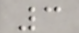3
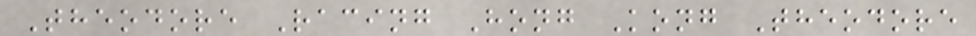Theodore Racing Hong Kong Theodore
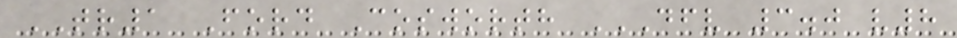TR1 Ford Cosworth DFV 3.0 V8
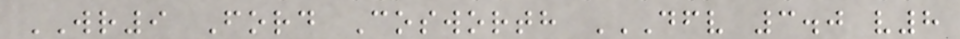WR9 Ford Cosworth DFV 3.0 V8
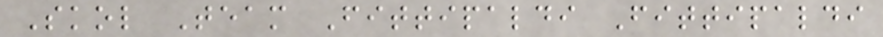Skol Team Fittipaldi Fittipaldi
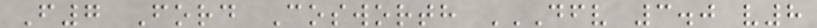F7 Ford Cosworth DFV 3.0 V8
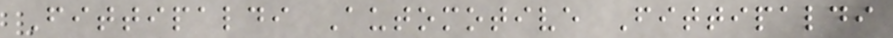Fittipaldi Automotive Fittipaldi
